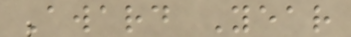Award Year
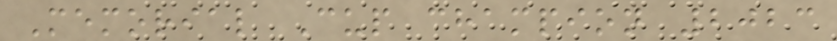Memorial Cup champion 2023
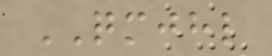QMJHL
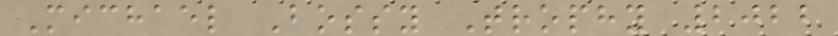Michael Bossy Trophy 2022
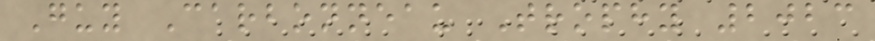Guy Carbonneau Trophy 2023
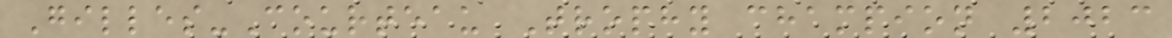Gilles-Courteau Trophy champion 2023
